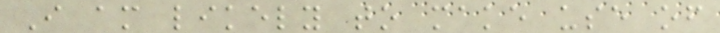I am likely to make use of
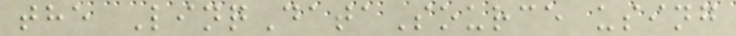the LinqDataSource using
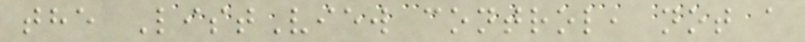the ListView control, not a
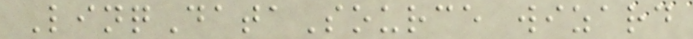LinqDataSource wizard
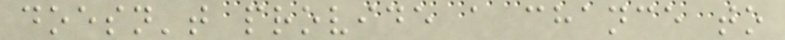doesn't provide a chance to
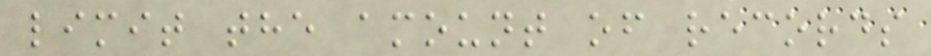limit the amount of records
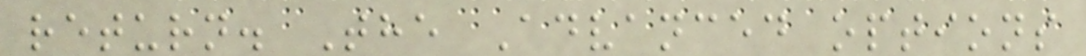return. The Advanced options
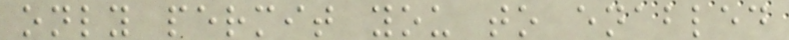only permit you to enabled
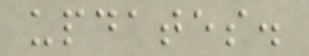updates.
